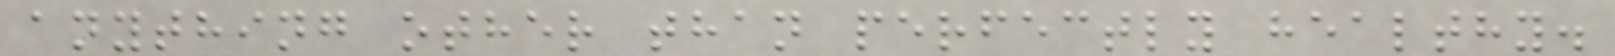anything other than perfectly healthy.
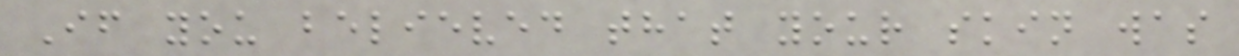If you believed that your skin was
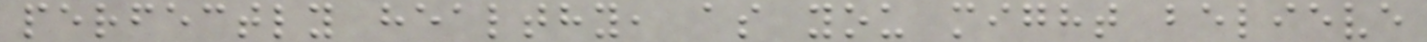perfectly healthy, as you might believe
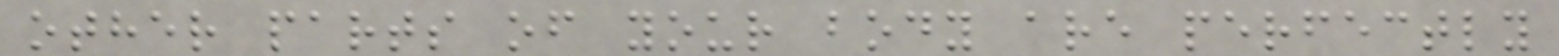other parts of your body are perfectly
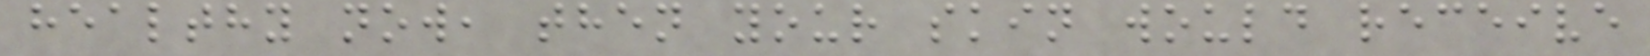healthy now, then your skin would receive
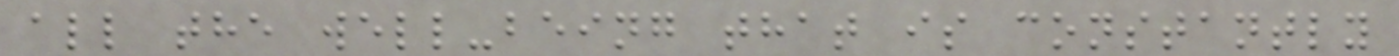all the well-being that is constantly
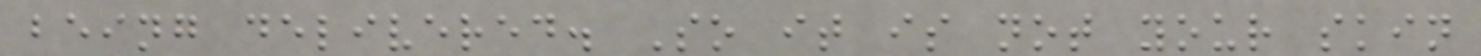being delivered. So it is not your skin
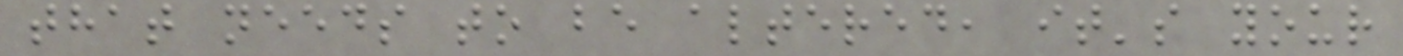that needs to be altered, it's your
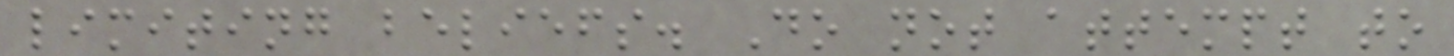limiting beliefs. Do not attempt to
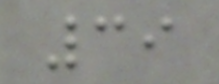39
